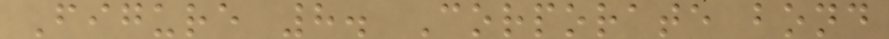Figure 8. Corporate bond
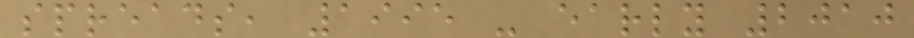spreads, 1995 - early 2010
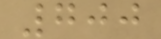700
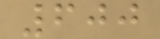600
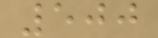500
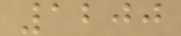1200
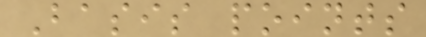Basis points
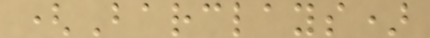(Barclays)
